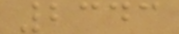2343
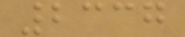2337
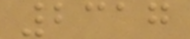2317
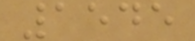1545
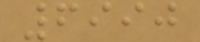6990
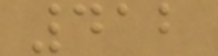412
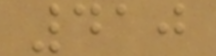410
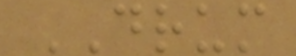DRUM
